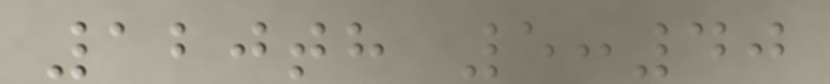120th 5:40
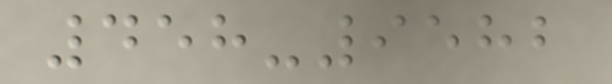458-9582
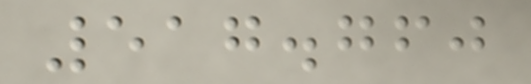517.760
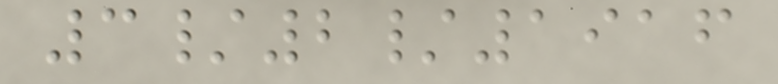3/2/1916
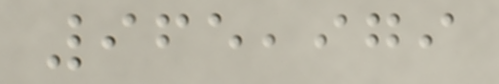965,979
